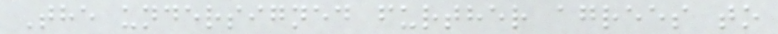The undersigned further agrees to
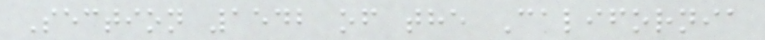Section 1542 of the California
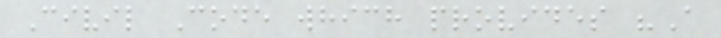Civil Code which provides "A
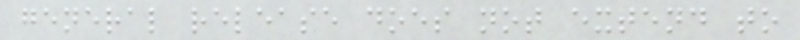general release does not extend to
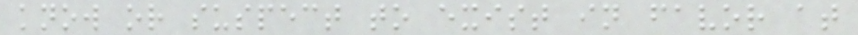know or suspect to exist in favor at
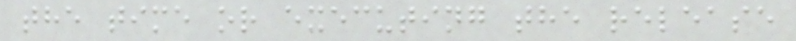the time or executing the release
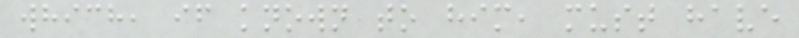which, if known to him, must have
